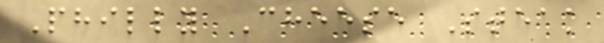Philly Cheese Steak
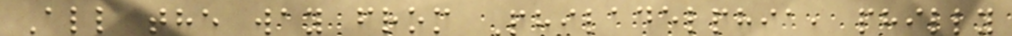All the way from Philadelphia, philly
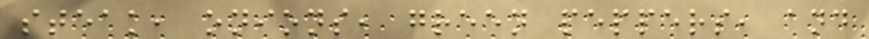steak, onions, green peppers, and
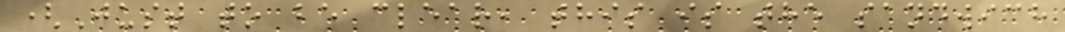(Just to be clear, this is the sandwich
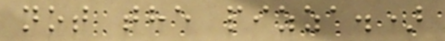not the pizza.)
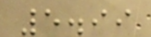5.99
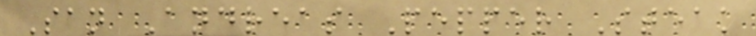San Andreas Pepper Steak
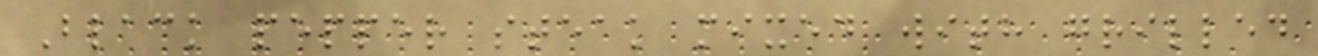Black pepper steak mixed with grilled
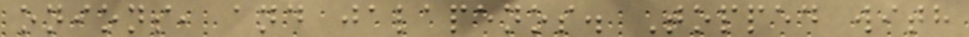onions, and jalapenos. Topped with
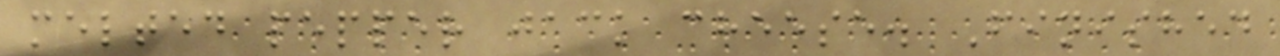melted pepper jack cheese. Finished
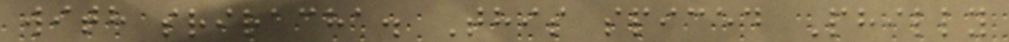with sriracha. This spiced Philly
